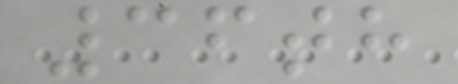36th
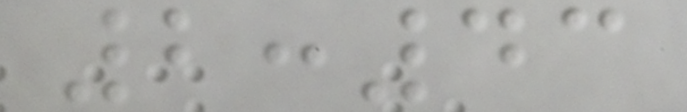2:43
